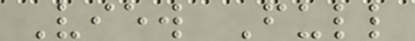View Full
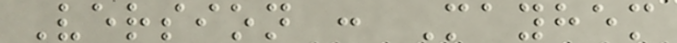Version : Mayhem
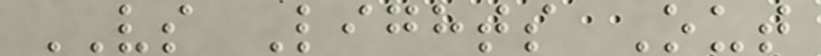VS Lights Out
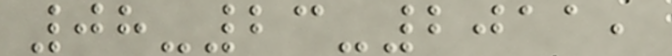08-23-2011,
